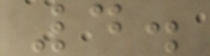4.
